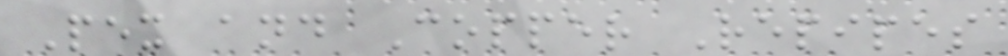Pex and Copper Repipes
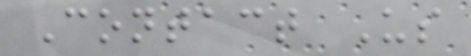Contact Us
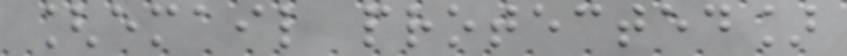[email protected]
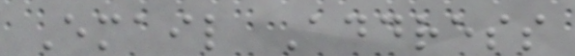Email Address
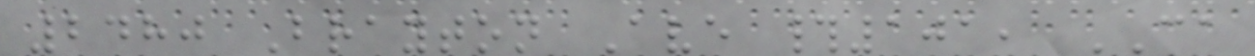2480 Brayton Ave #101, CA
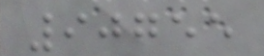90755
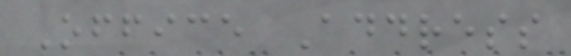Office Address
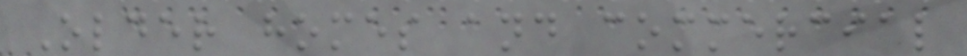Older homes and commercial
